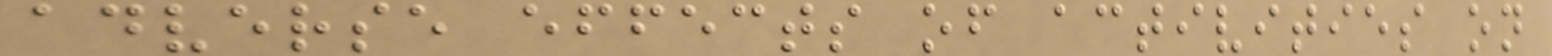adverse effects of activities on
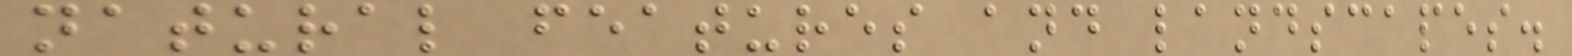natural features and landscapes.
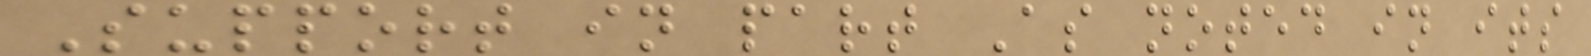Support in part As noted in its
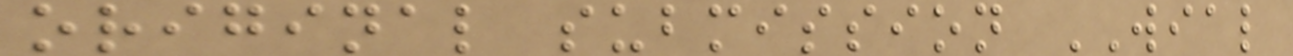original submission WIAL
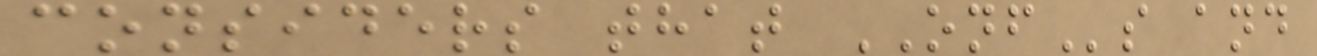considers that ONFs and
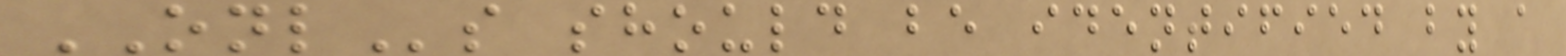ONLs should be identified by a
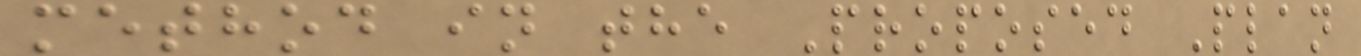method in the Proposed Plan
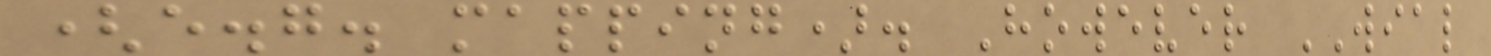(e.g. mapping). However WIAL
